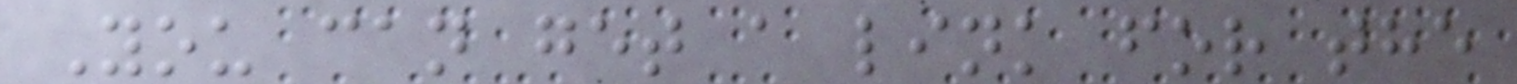You can get a link for the
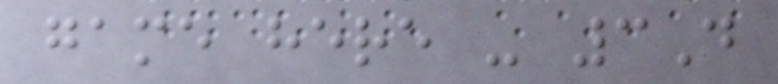game here - 3D
